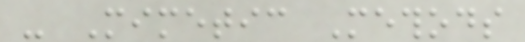- Mimetic Methods
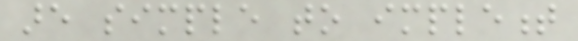are simple to implement
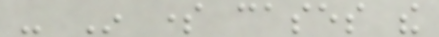- In some cases the
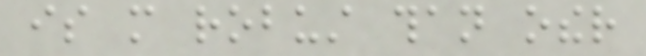is more robust than other
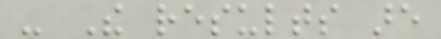- The results are
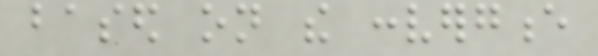based on the convergence
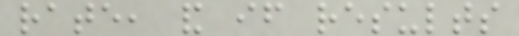rate, and if results
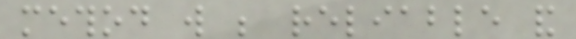method will be reliable and
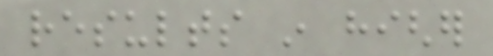results in higher
